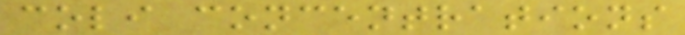coli concentrations
